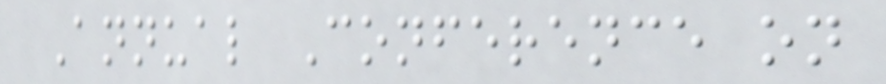Annual Conference on
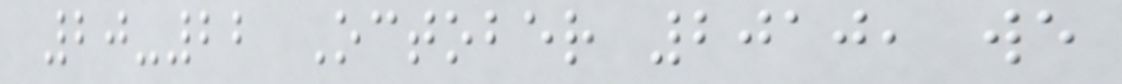20-22 October 2010, we
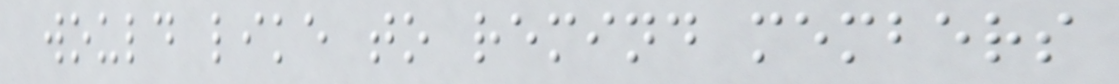would like to remind members
